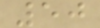50
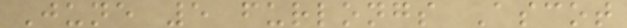June 5 furlongs Ascot
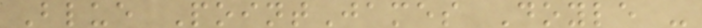Blue PointJames Doyle -
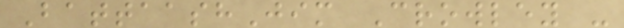BattaashJim Crowley -
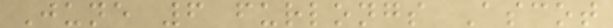June 6 furlongs Ascot
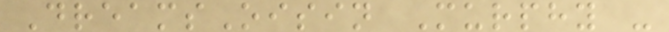DreamsOisin Murphy -
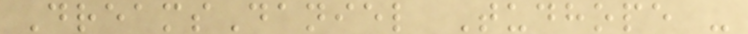DreamsDaniel Tudhope -
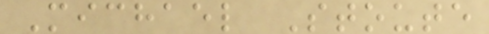Michael Stoute
